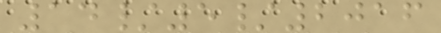14/5/2016
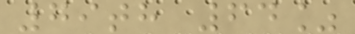79th 64%
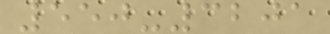550-3201
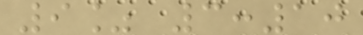9% 3:10
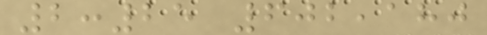2:25 602,180
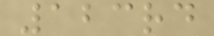123rd
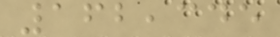162,345
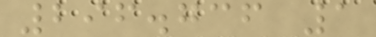296.736 1
